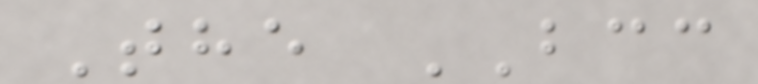The BCC
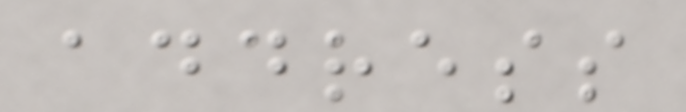address
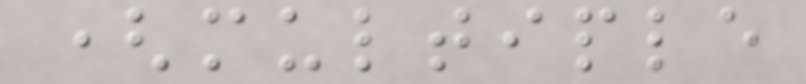(multiple
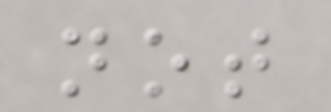not
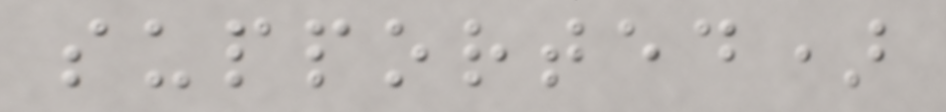supported)
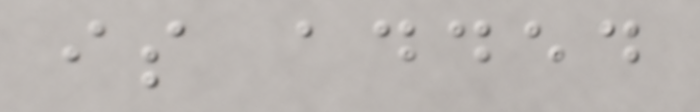is added
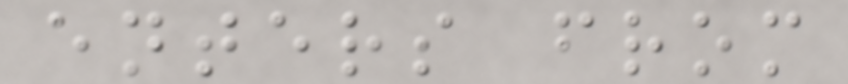enters from
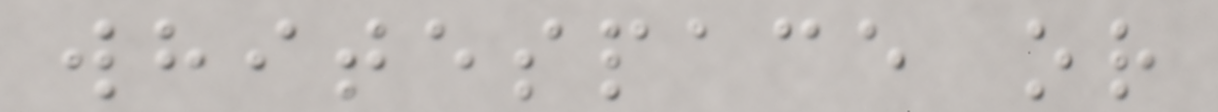whitespace or
